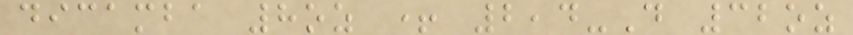dicamba 8oz + 2,4-D 32oz
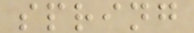spring
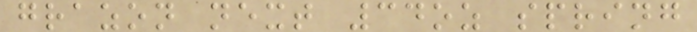grazon next 34oz spring
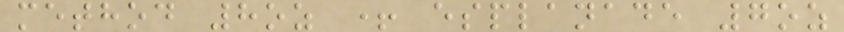method 8oz + esplanade 7oz
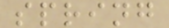spring
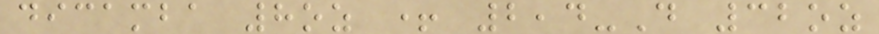dicamba 8oz + 2,4-D 32oz
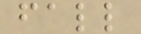fall
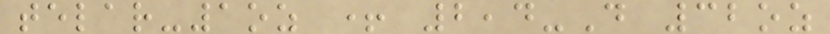telar-1oz + 2,4-D 32oz
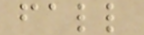fall
